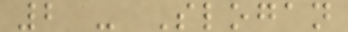2 - Slogan
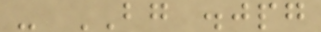- BG .jpg
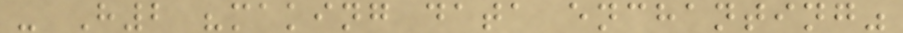- H2 "making data enchanting"
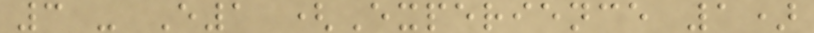3 - E1 (Experience 1)
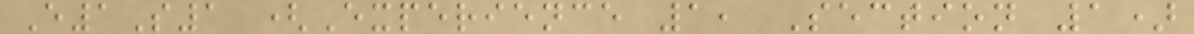E1S1 (Experience 1, Section 1)
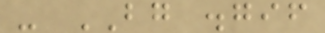- BG .gif
